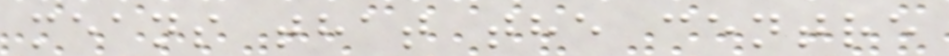means that the centre
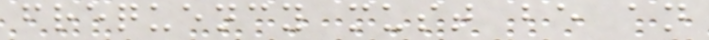frequency must be an
